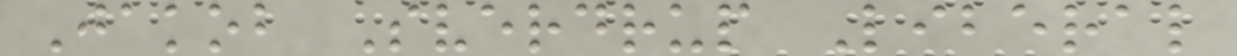Jakob Sverdrup Liberal
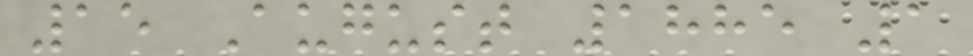15 August 1885 1
